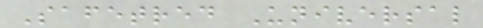Safetred Universal
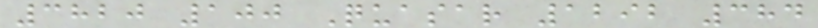3820 100 Quasar 1292 384
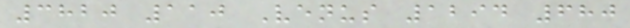3820 110 Venus 1294 680
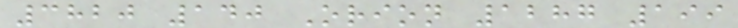3820 140 Orion 1287 199
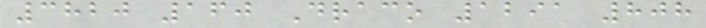3820 160 Draco 1291 808
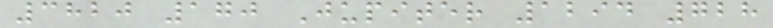3820 170 Jupiter 1294 728
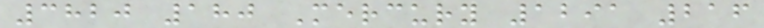3820 180 Mercury 1291 216
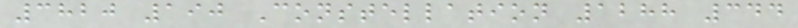3820 190 Constellation 1288 344
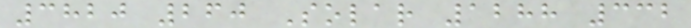3820 260 Solar 1288 332
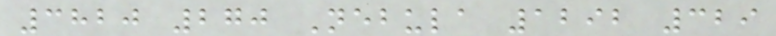3820 270 Nebula 1292 329
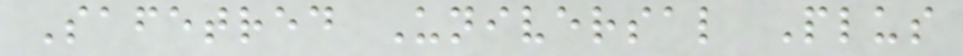Safetred Universal Plus
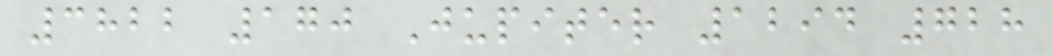3822 170 Jupiter 1294 728
